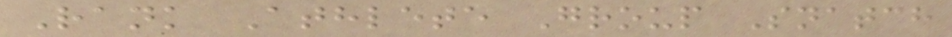Rank Athlete Group Snatch
